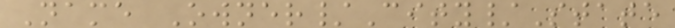Name Owner/City/State
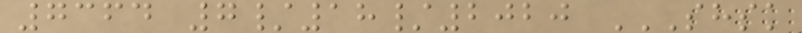7364 7/18/2020 SHSK
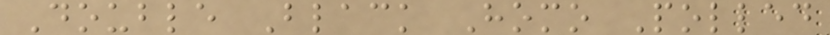Double Black Homo Polled
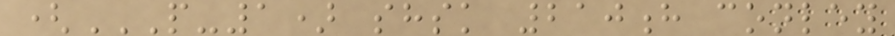(P-1) SHSK 210H CONLEY
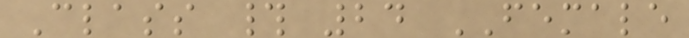Class # 24 FEMALE
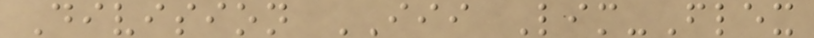Division III Lim-Flex
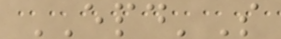EPD'S
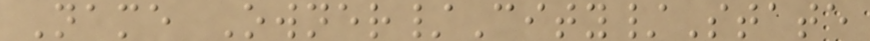Name Owner/City/State
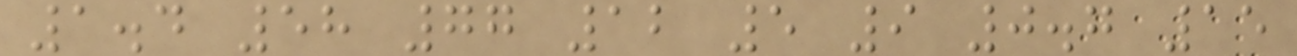1.4 58 77 12 5 9 0.7 15
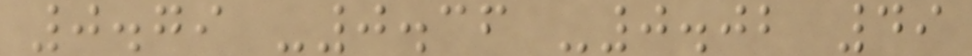0.79 -0.36 -0.02 49
